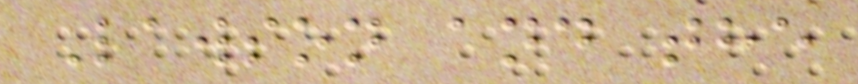Lawson and the
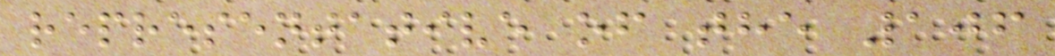representative of the 106
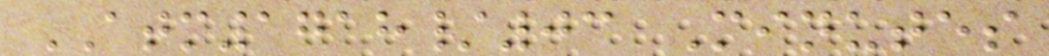ATM1718/03 Minutes
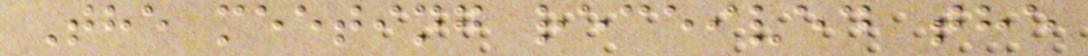The meeting received the
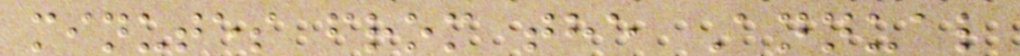minutes from the Annual
